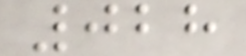028
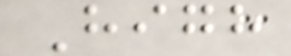High
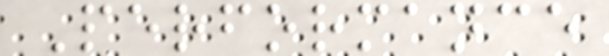Performance
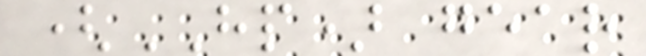(HP) gear
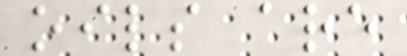oils are
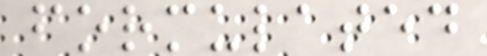formulated
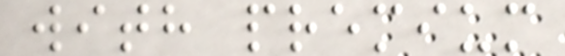with premium
